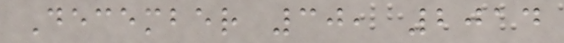December 30, 2014
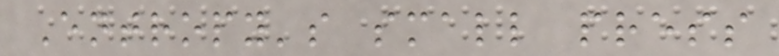Entropy's small press
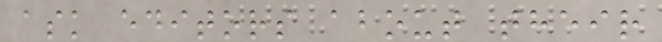ask editors about their
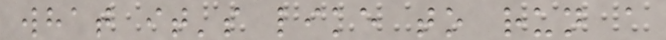what it's like to run a
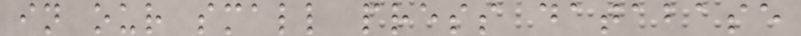in our small press database
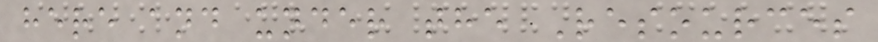here and under the Resources
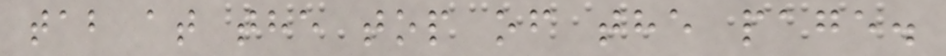tab at the top of the page.
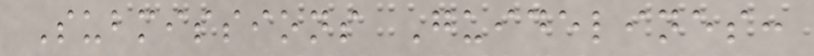Submissions Guidelines:
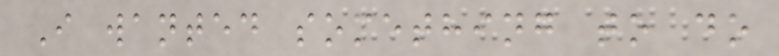I wanted something to do
